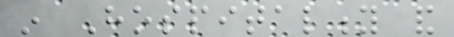in Hospitality and
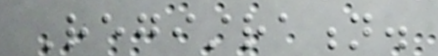Registration.
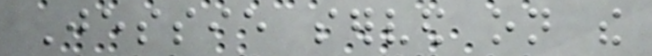Jessie served on the
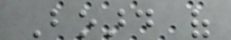Board of
